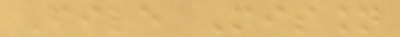File Mission
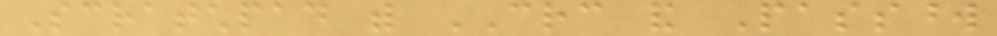Scratchpad with CRC and Password
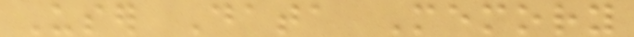User Data Memory
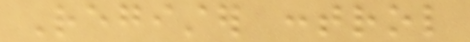Register control
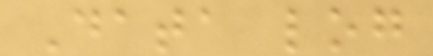Data log
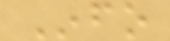Info
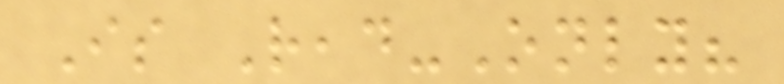Is Read-Only?
